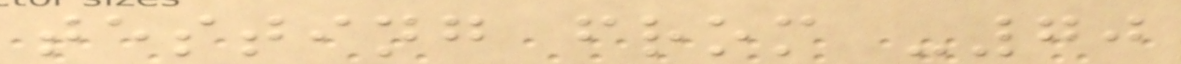testing from -70
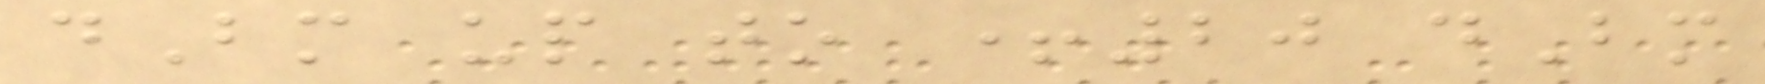dBm up to +20 dBm
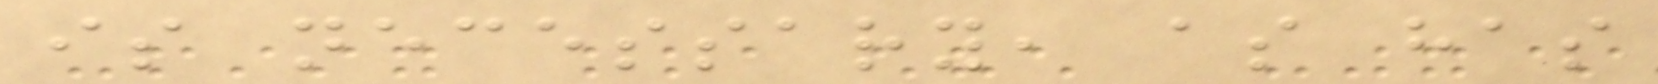is necessary, as has
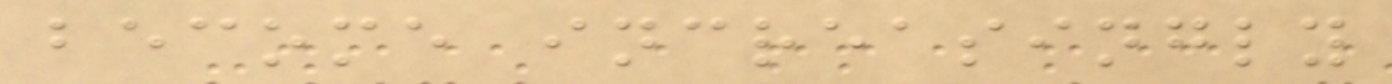become increasingly
